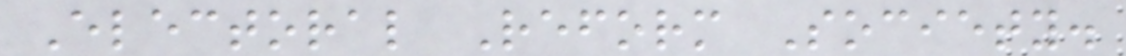Electoral Reform Society.
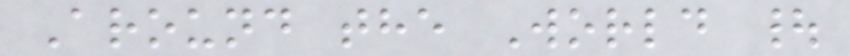Around the World |
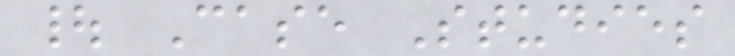| Case Studies
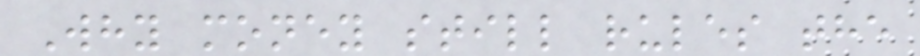Why money still rules the
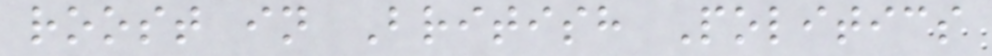roost in British Politics
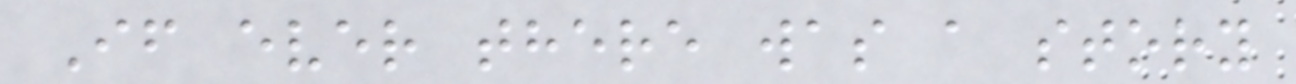If ever there was a story
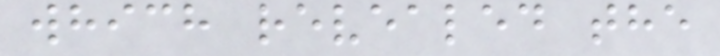which revealed the
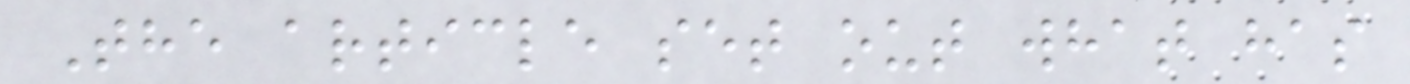The article set out what has
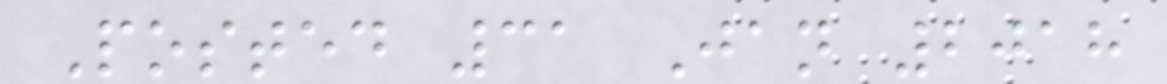Posted 31 Jan 2018
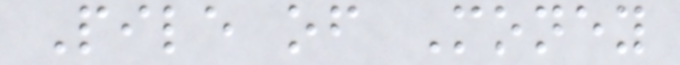Pile of Money
